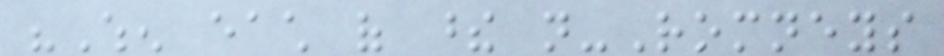"When each of these not-Romneys
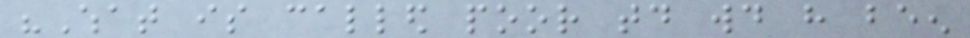"What is called poor today would have been
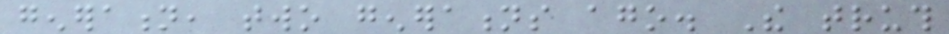generation, two generations ago. The truth
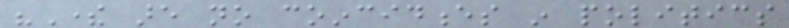"There are no coincidences in politics
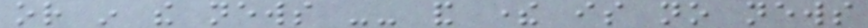or in the news -- and there is no news
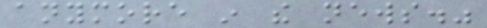anymore in the news."
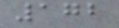172
